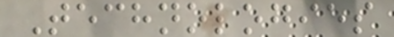Technologies
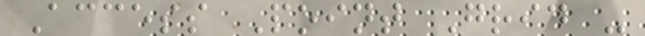Access Point Grid -
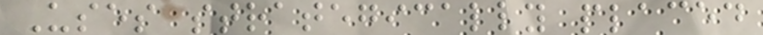Uses strategically placed
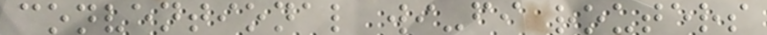conventional wi-fi routers
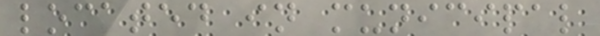located in municipal
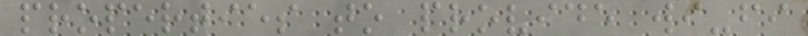properties to provide wi-fi
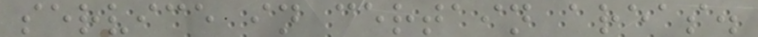service in certain areas.
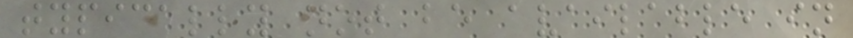typically not be available in
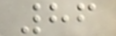86
